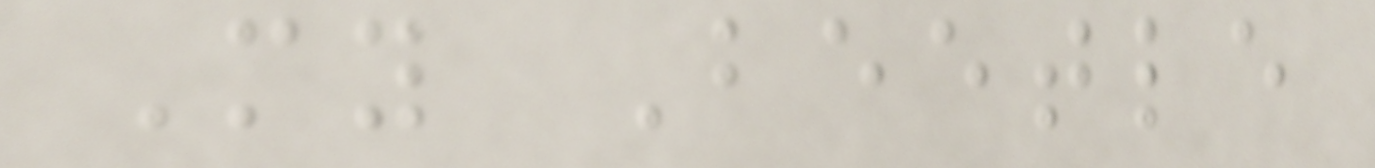My Beetle
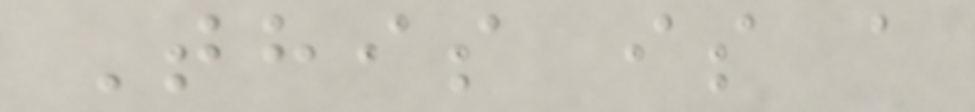This is a
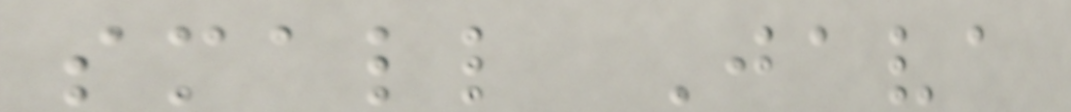small Java
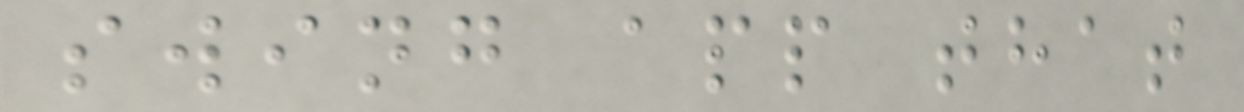swing app that
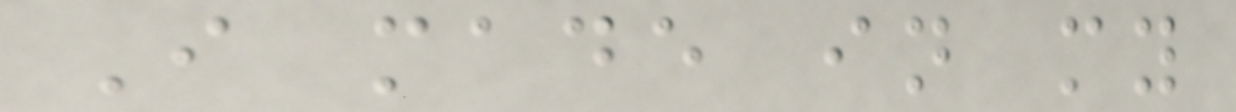I made in my
